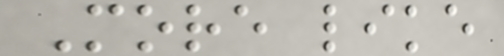More like
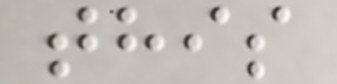this
